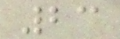23
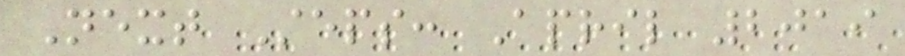Next Steps: April 2019
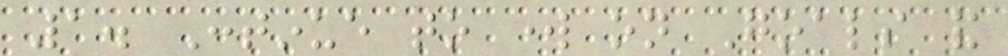1. Continue to work on Goals and
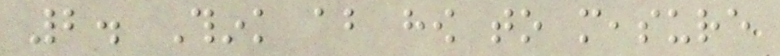2. Think about how to measure
